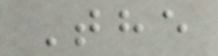The
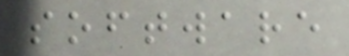software
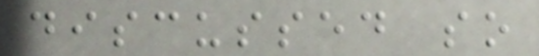discussed so
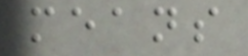means
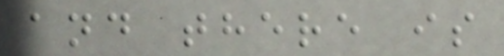and there is
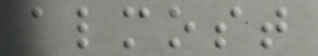almost
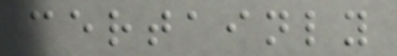certainly
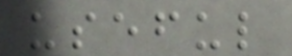useful
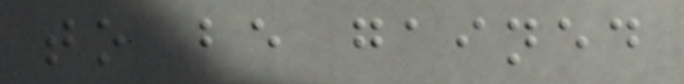to be gained
